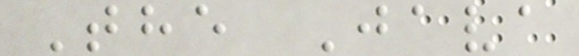The Java
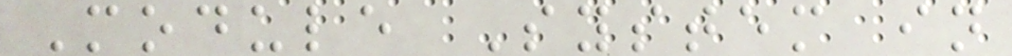Module System in
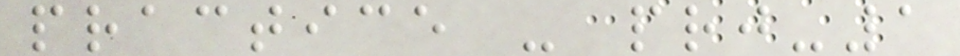practice - prj-1
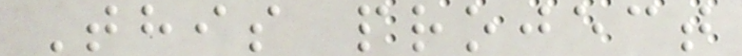This project
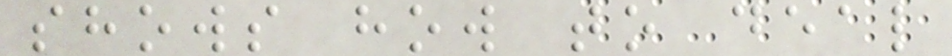shows how to deal
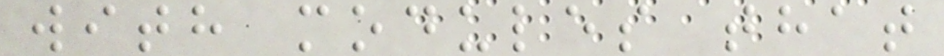with modules that
